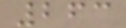263
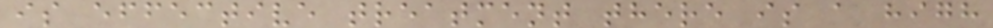is effective treatment there is a high
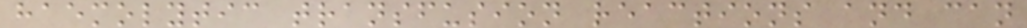haemolytic transfusion reactions and can
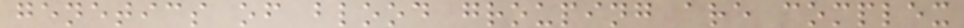genetics of blood grouping are complex
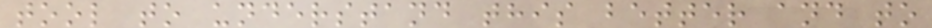tool to understand this better and to
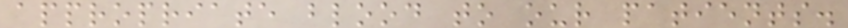appropriate blood to our patients.
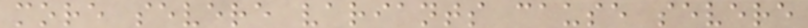more severe variants cause severe
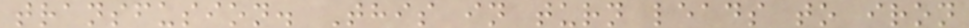transfusion. This in turn leads to iron
